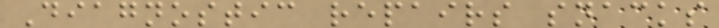Diagnostic repairs snacks
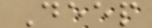Deep
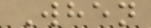When
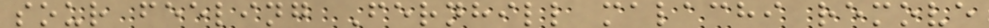sour feeling Fernhill malachi remove
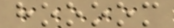hoooom
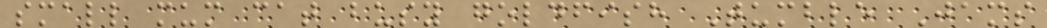small mum cat busy goldfish Tumble Jams
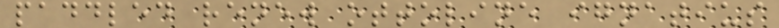paddled renew ottoline ignatius
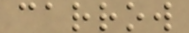carrow
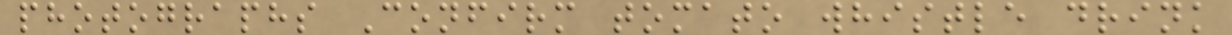photographs Confirm tomato whistle drink
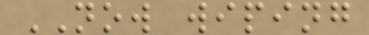NOW wiping
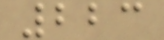223
